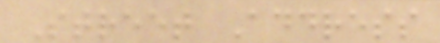Street Address
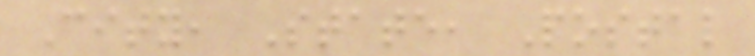City, State, Postal
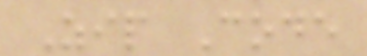Zip Code
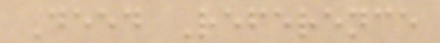Deed Reference
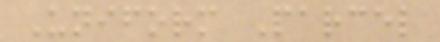Uniform Parcel
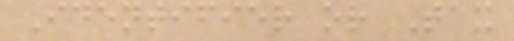Identifier or Tax
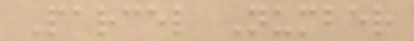Parcel Number
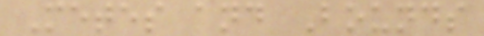Metes and Bounds
